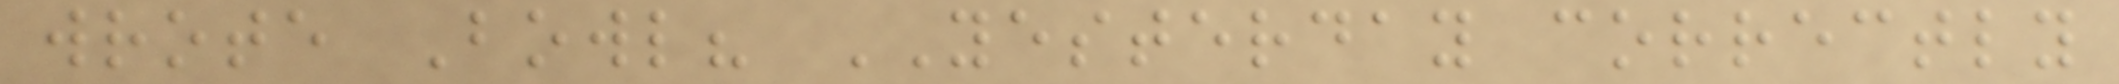wrote Bowl? YESTERDAY correctly
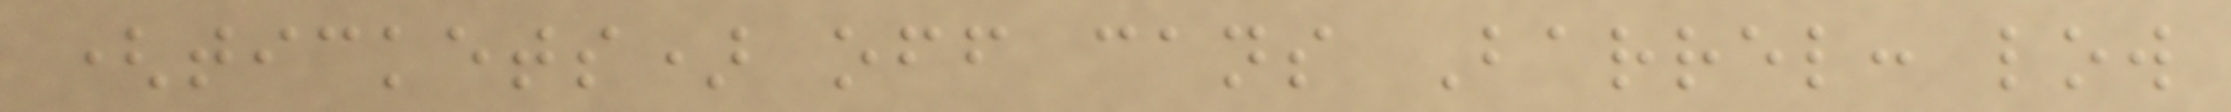(tickets) off cans Barrel: low
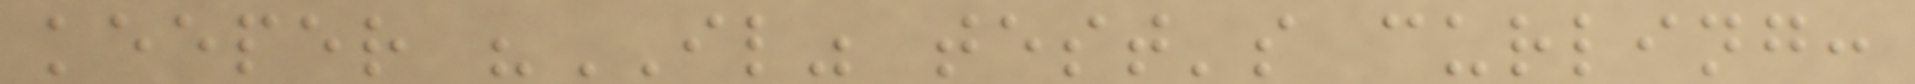keeper "IL" test's curling:
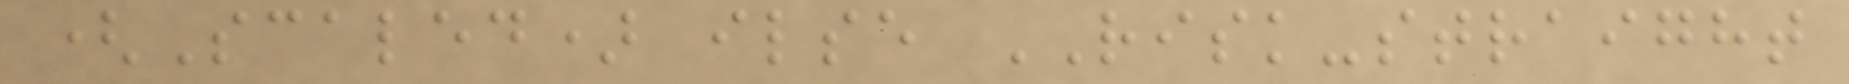(Scaled) ilse RISK-straight
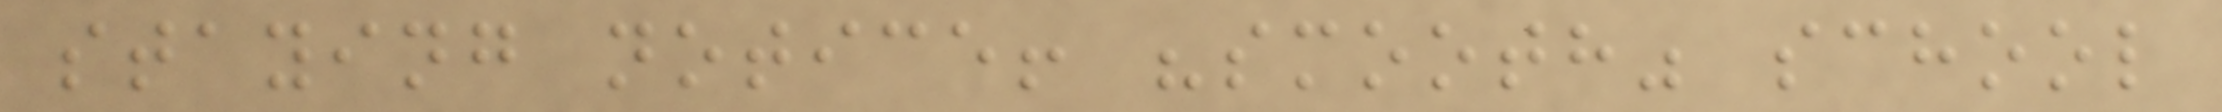staying notice! "smooth" school
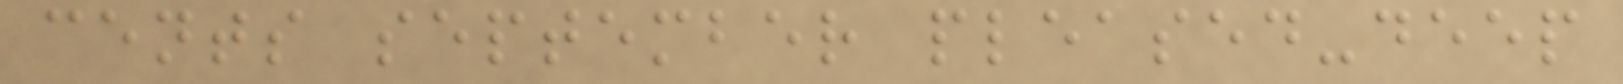cents september pleased-deep
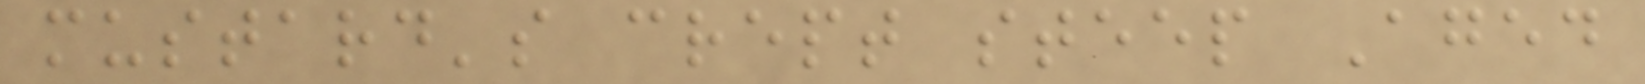mustard's crept steep Aged
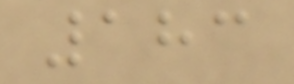183
